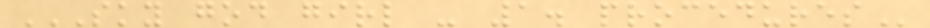SKY GOD GIRL - 1. PROCEDURES
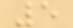5
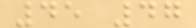45 47
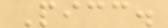Picc.
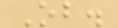Ob.
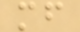mf
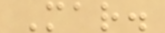Mar.
